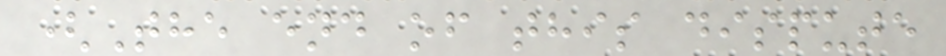(The end of this dispute
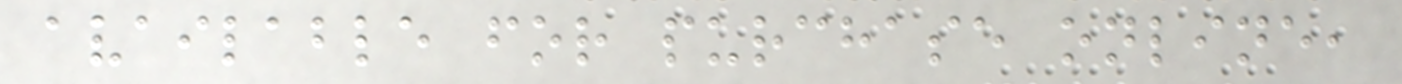available for purchase online,
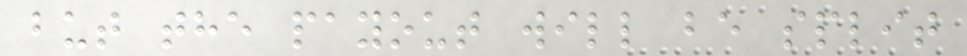but the payout will be split
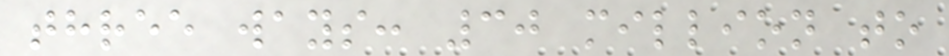three ways: 30 million to
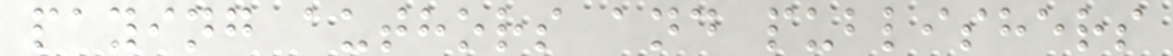paying authors and publishers
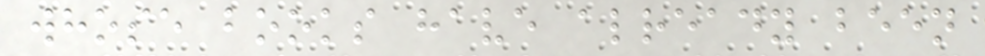whose books have already been
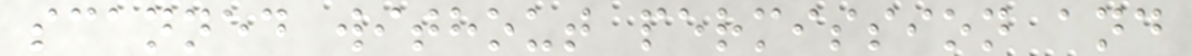scanned without permission and
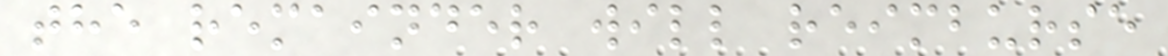the remainder will reimburse
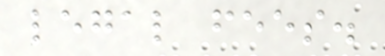legal fees.
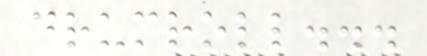drumroll...
